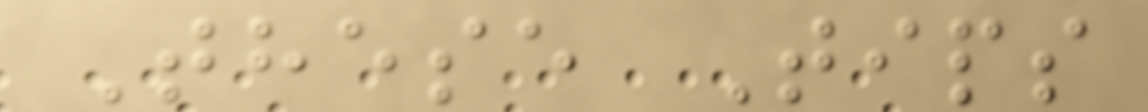These Tips
